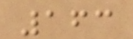163
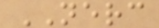NERC
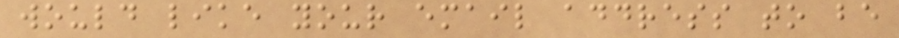would like your email address to be
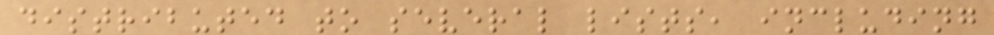distributed to several lists, including
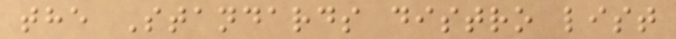the Standards distro list
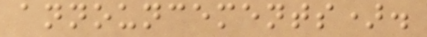announcements).
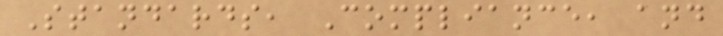Standards, Compliance, and
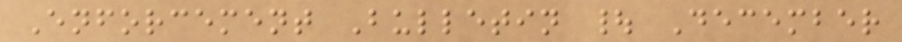Enforcement Bulletin | December
